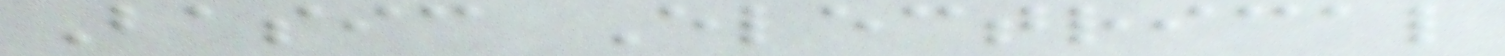Basic Electrical
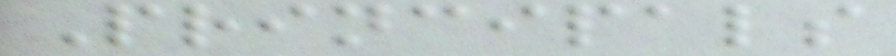Principals
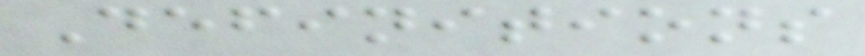Definitions
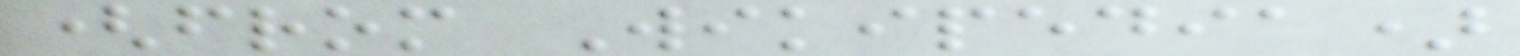(from Wikipedia)
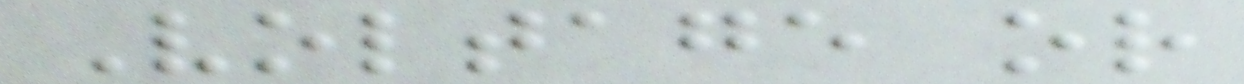Voltage or
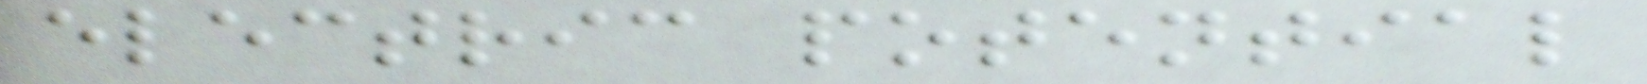electric potential
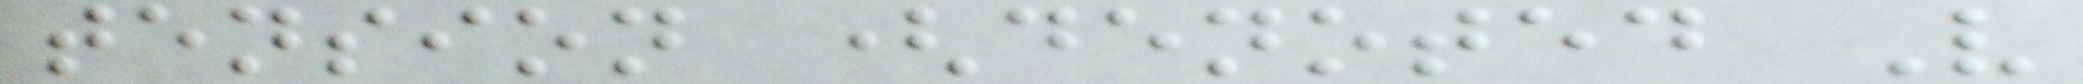tension (denoted V
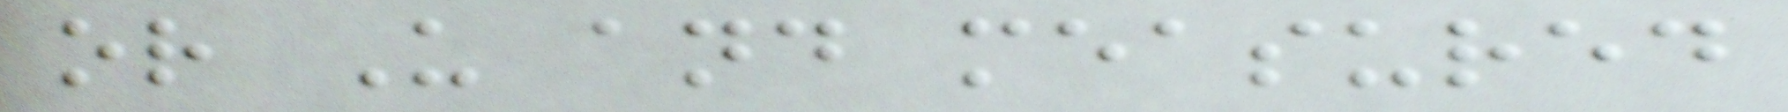or U and measured
